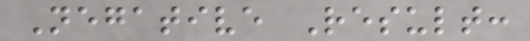Negative Result:
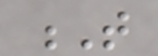T
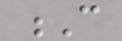C
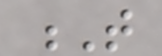T
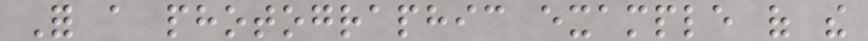For a photographic example of the
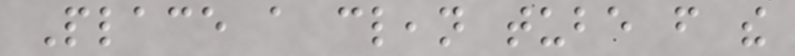Place a clean tube from the
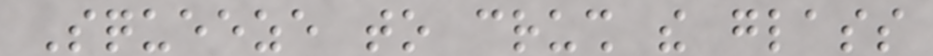Squeeze to crush the glass
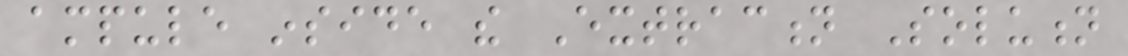ampule inside the Extraction Solution
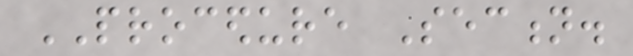PROCEDURE Section.
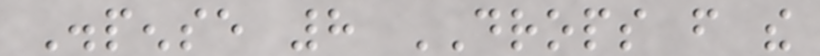Dispense 8 DROPS from the
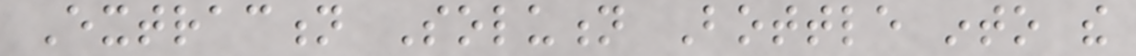Extraction Solution Bottle into the
